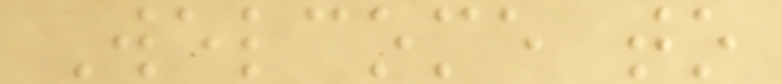Welcome to
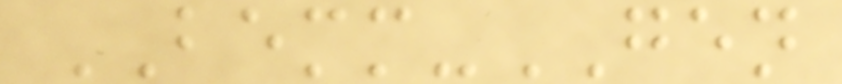BEMM-GEN
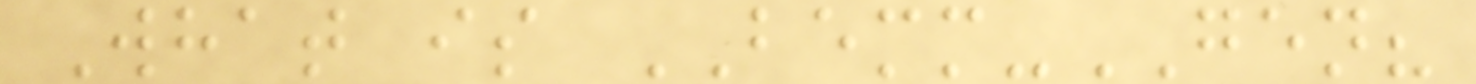What is BEMM-GEN?
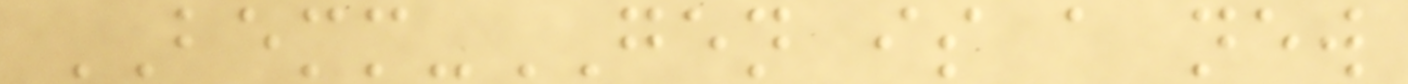BEMM-GEN is a new
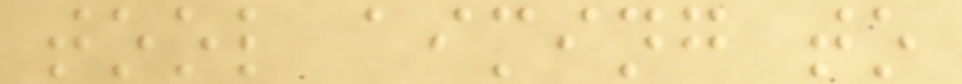tool aiming to
